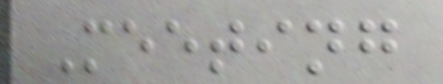Meeting
